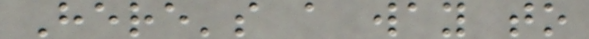Here's a way to
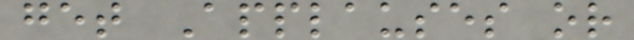get Applauses or
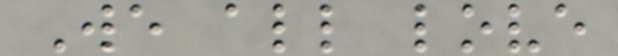We all love
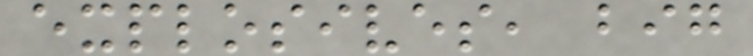explosives, big
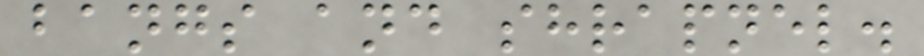bangs and shrapnel.
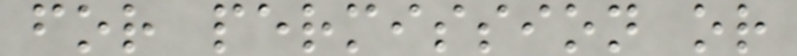for permission or
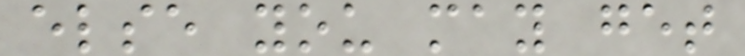else you may get
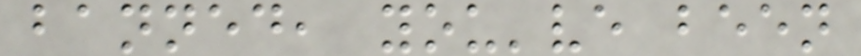banned, you've been
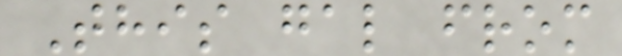This gal from
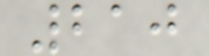210
